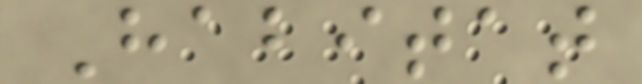Habitat
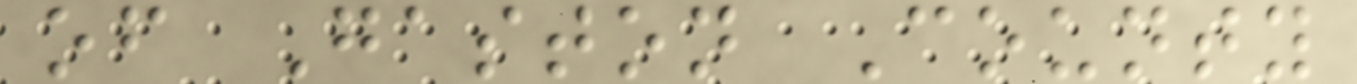of Gaston County
